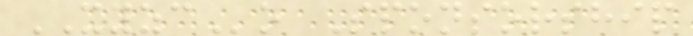XYZCo Sponsorship
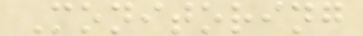Monitoring
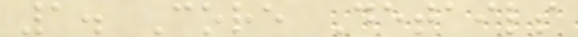1. Core Details
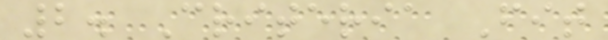2. Criteria Fit
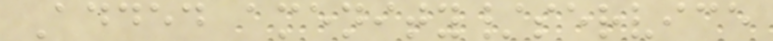Added amenity/service
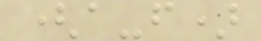(a-f)
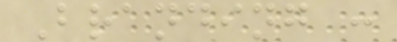Branding :
